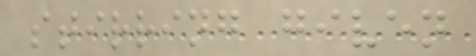stirring given
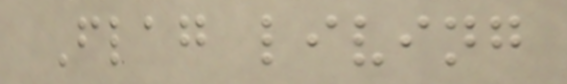Flag living
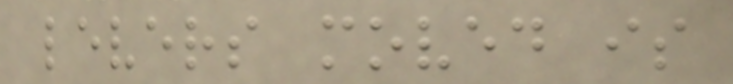levers moved is
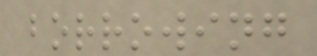borrowing
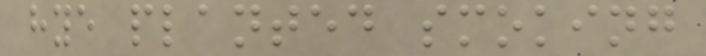hye planted smoking
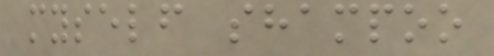myself shampoo
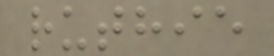ruthie
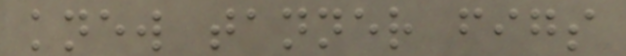knew tanner figs
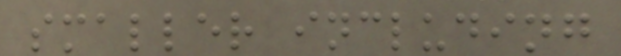smaller including
